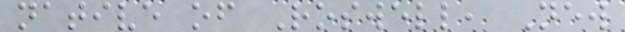native of Roswell, New
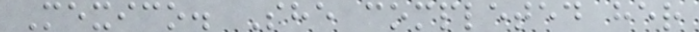Mexico. She completed her
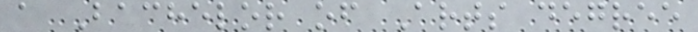a Bachelor of Arts degree
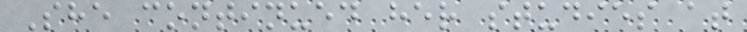She continued her studies at
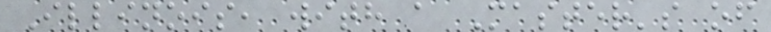Illinois, with a Master's of
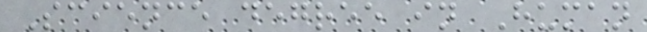Science degree in Human
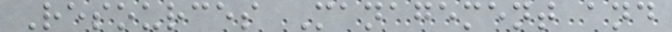Resources Management and
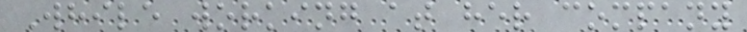While working at her company
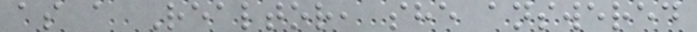as a Realtor, she answered
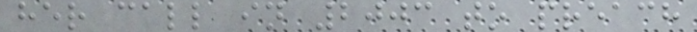her call in 2003 to preach
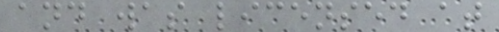and was licensed at
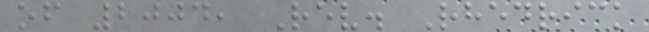of 2004, Rev. Rhedrick
